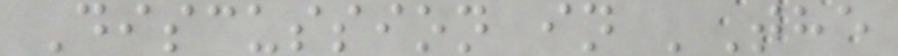Discussion in 'The
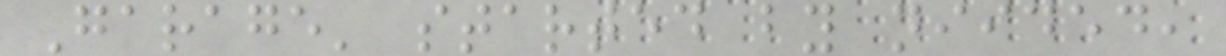Garage' started by niided,
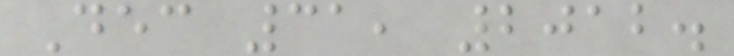Dec 31, 2012.
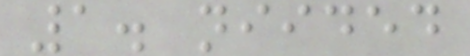1. niided
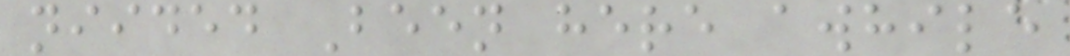niided Been here awhile
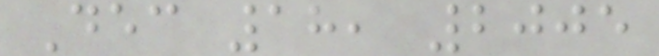Dec 18, 2005
